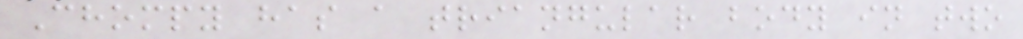Chompy has a triangular body in two
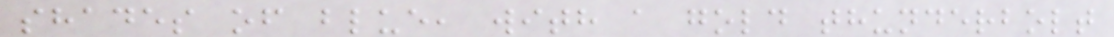shades of blue, with a gold thunderbolt
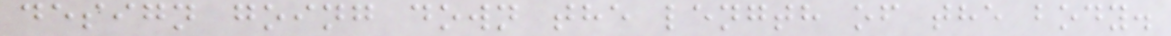design going down the length of the body.
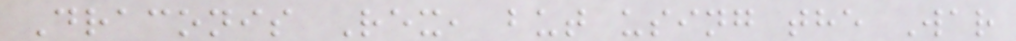Draconis Rex, but using the War
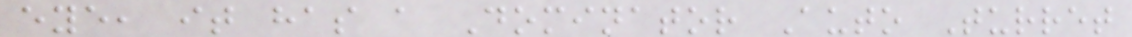eye, it has a Dominator Auto Turret
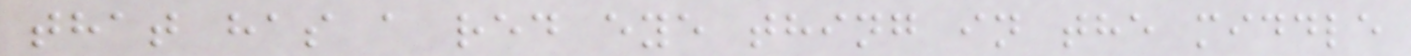that has a red eye thing in the middle
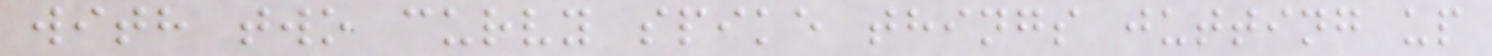with two curvy spike things jutting up
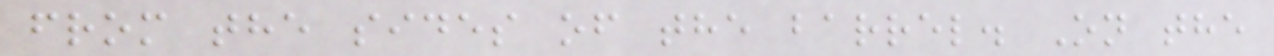from the sides of the barrel. On the
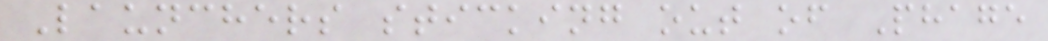Launchers sticking out of Phage
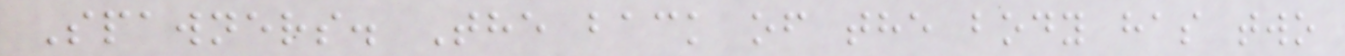Spawners. The back of the body has two
